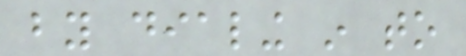by dialing in to
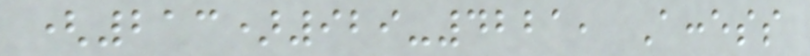(213)929-4221, Access
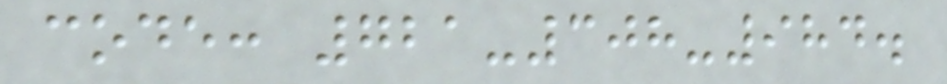code: 721-308-984.
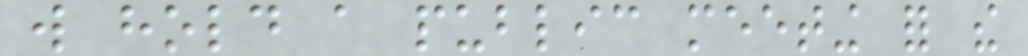will hold a public meeting for the
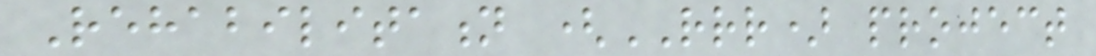Rehabilitation (RRR) project
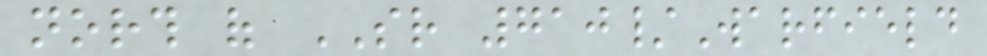north of SR 710/Warfield
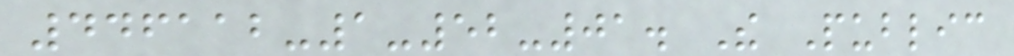446112-1-52-01. The Public
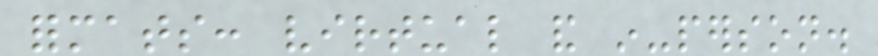formats: virtual and in-person.
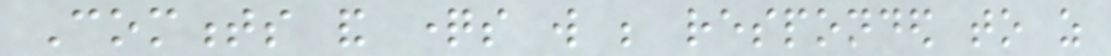Comments and questions will be responded to as
